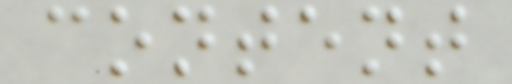content
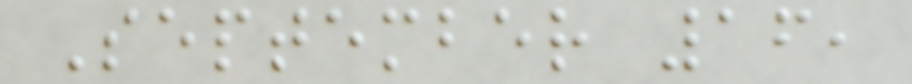September 16,
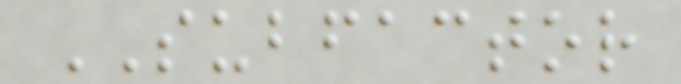SUBFACTOR
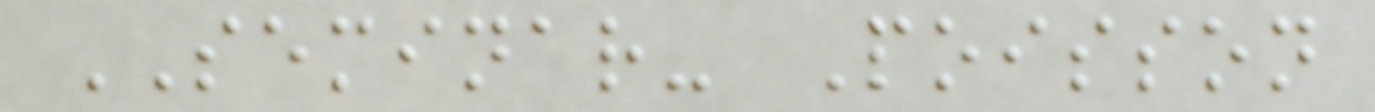SEMINAR- Poisson
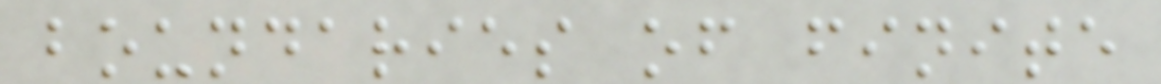boundaries of finite
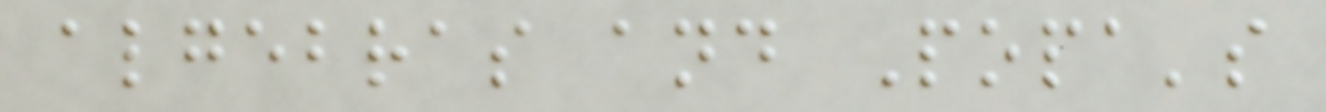algebras and Popa's
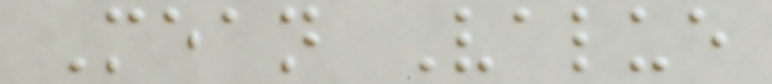Mean Value
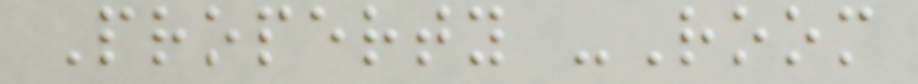Property -Room
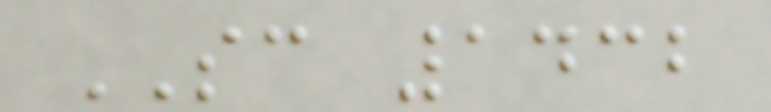SC 1432
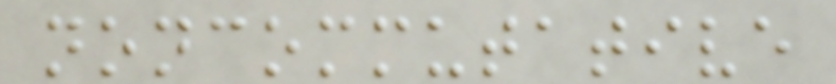noncommutative
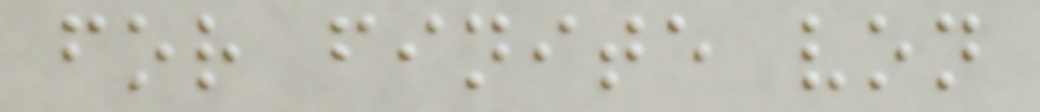for finite von
